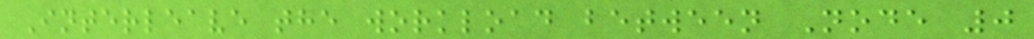Interleave the workload between Node 0
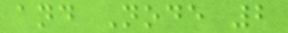and Node 2
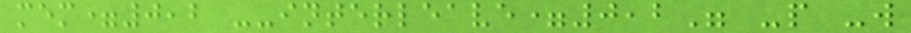mem=0,2 --interleave=0,2" -p -w
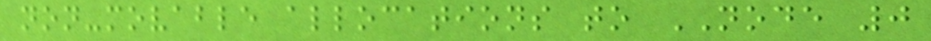non-movable allocations to NODE 0
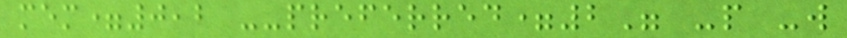mem=0,2 --preferred=2" -p -w
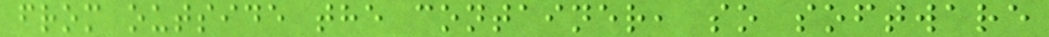from outside the container, so software
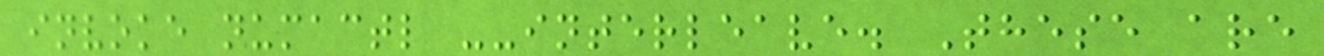invoke numactl --interleave. These are
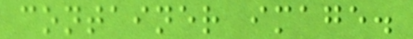container image.
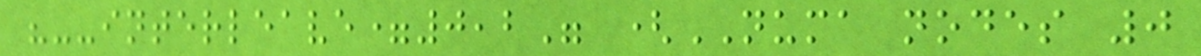"--interleave=0,2" (NUMA nodes 0
